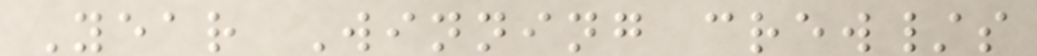Year Winning crew/s
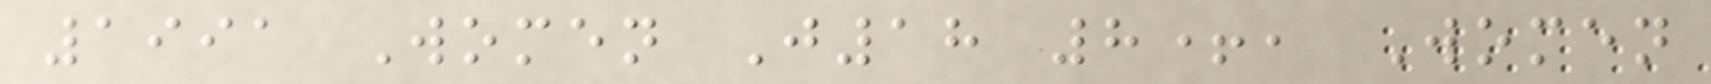1991 Women J18 8+, Women
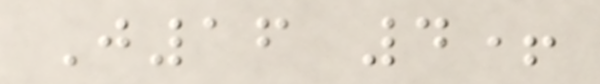J16 4+
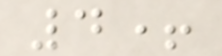4+
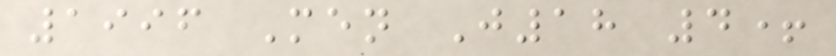1996 Men J18 4+
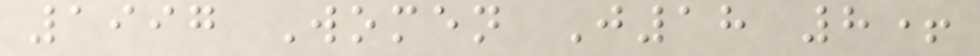1997 Women J18 8+
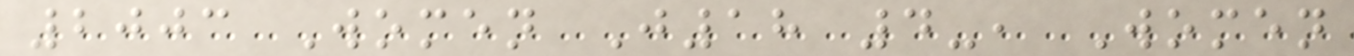2003 Women J18 4-, Women
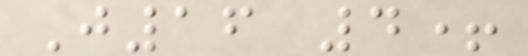J16 4+
